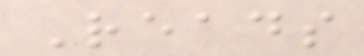Reads
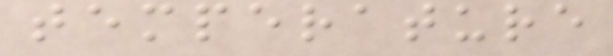temperature
